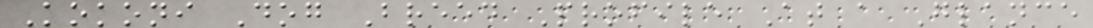Kokoni Dog Breed Profile At a Glance
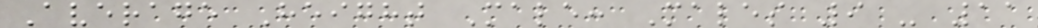Average Height Male: Males 9 - 11
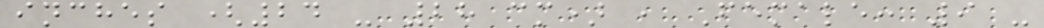inches (24 - 28 cm) , Female: 9 -
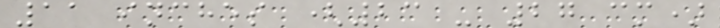11 inches (23 - 27 cm)
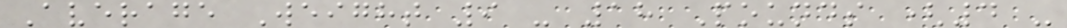Average Weight 9 - 18 Pounds (4 -
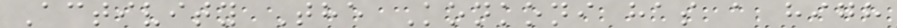Activity The Konkoni has a high
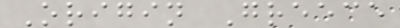Origin Greece
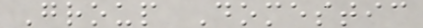Group Domestic
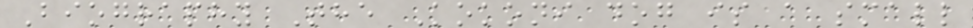Biography The Kokoni dog is a small
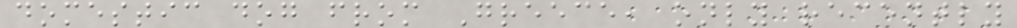domestic dog from Greece, only recently
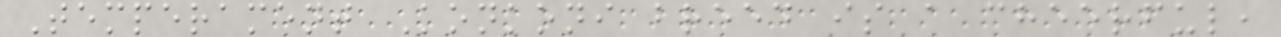Temperament Konkoni breed is a cheerful,
